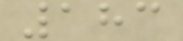183
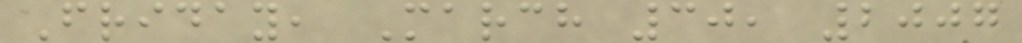Friday, March 30, 2007
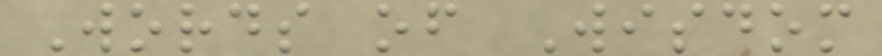Words of Wisdom
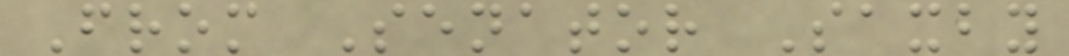From Senator Saxby
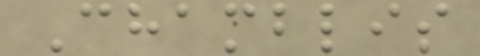Chamblis
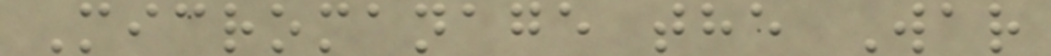Micromanage the War
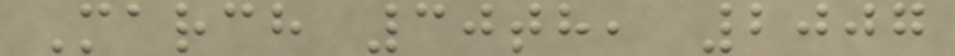March 30th, 2007
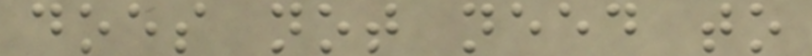does not need to
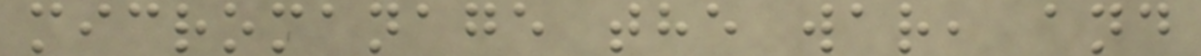micromanage the war, and
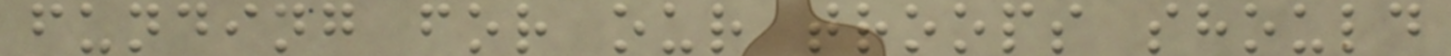funding for our troops should
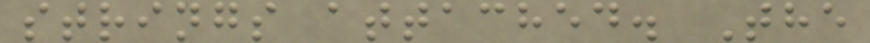strings attached. The
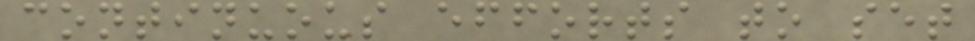continuous efforts to set
